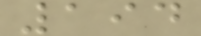194
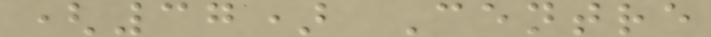(37) Centre
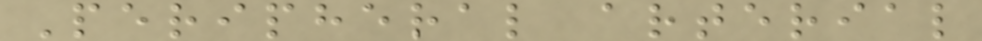Peripheral arterial
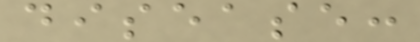disease:
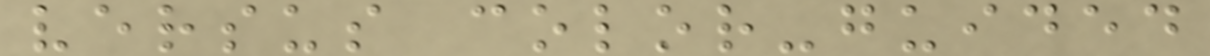versus color-guided
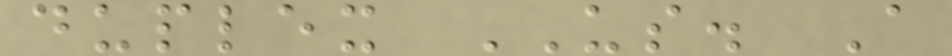duplex US. A
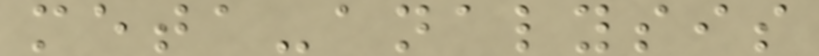meta-analysis
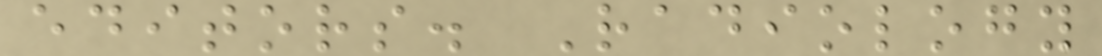editors. Radiology
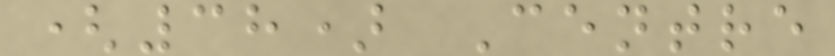(38) Centre
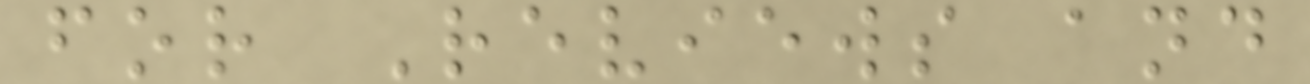for Reviews and
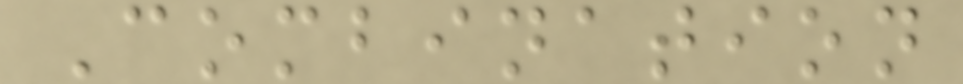Combination
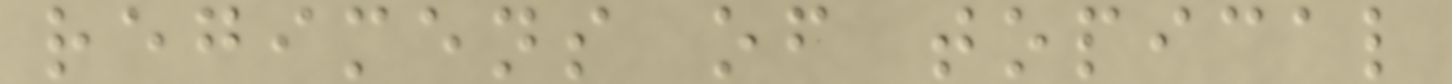regimens of topical
